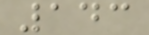143
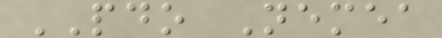PDO Nemea
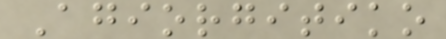Agiorgitiko
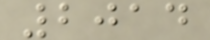2014
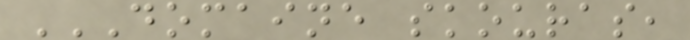DOMAINE SKOURAS,
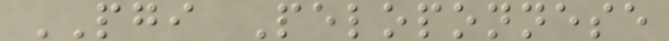PGI Peloponnese
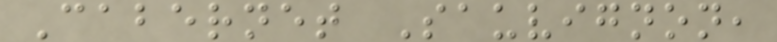Cabernet Sauvignon,
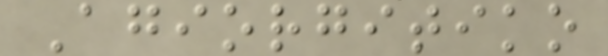Agiorgitiko
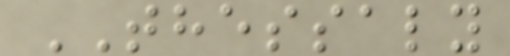THESSALY
